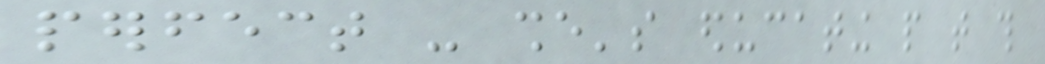perfect - she's educating people that this
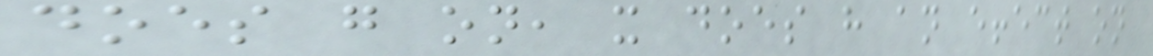does go on, it does have an effect on
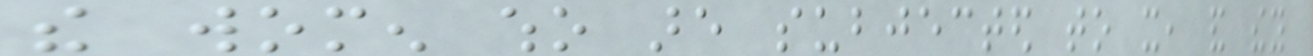the women who are subjected to it, and they
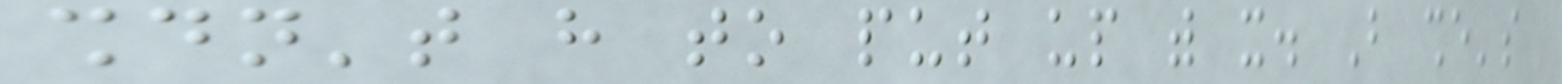shouldn't have to put up with it. But she's
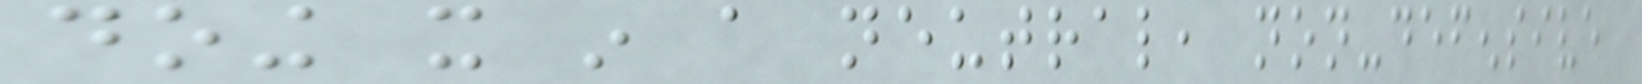doing it in a neutral, non-defensive
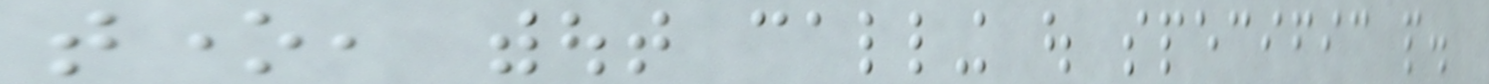tone, without calling out specific people.
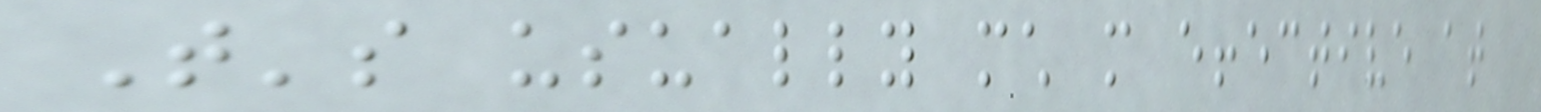That's usually much more effective at
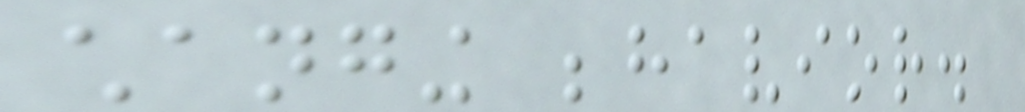changing behavior.
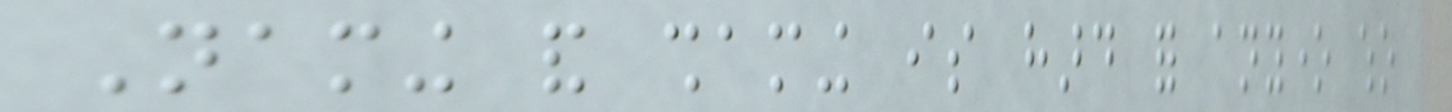Naming and shaming is hard for anyone who
